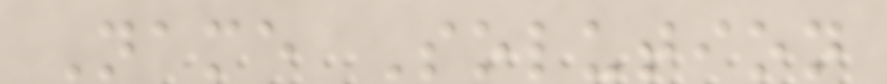Name Solution
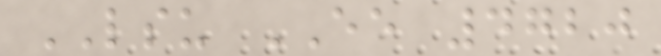LSU EE 4720
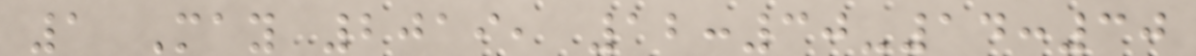1 May 2019, 12:30-14:30
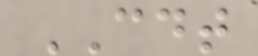CDT
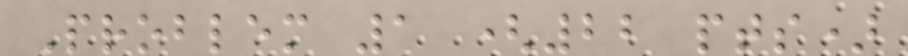Problem 1 (22 pts)
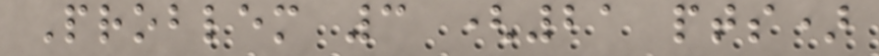Problem 3 (21 pts)
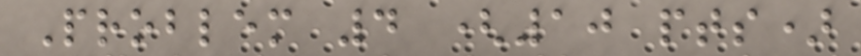Problem 4 (10 pts)
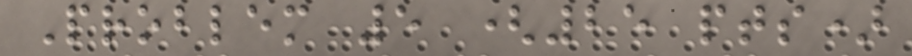Problem 5 (25 pts)
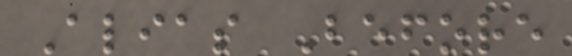Alias Before
